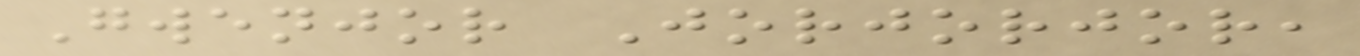Gwenjor Jorjorjor,
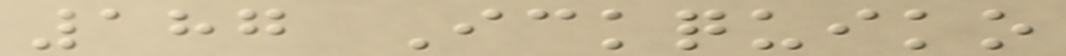187 Ickquiko
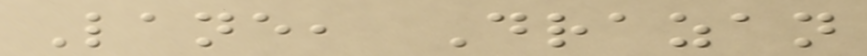Lane, Drazan
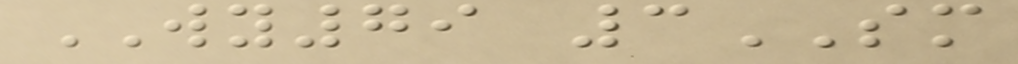WY79 3SM
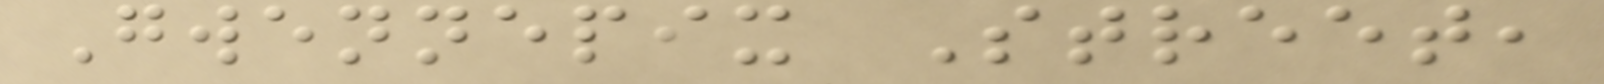Gwennepix Street,
